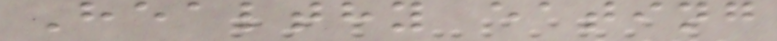Healthy eating
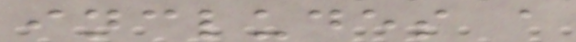includes a
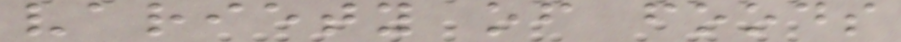variety of foods
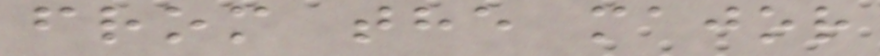from the major
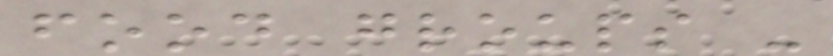food groups -
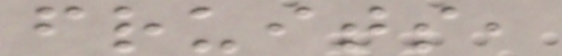fruits,
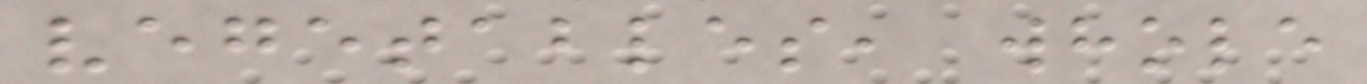vegetables, whole
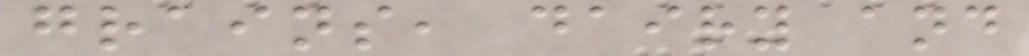grains, dairy and
